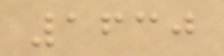1630
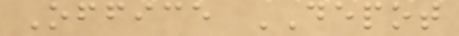Office DEPOT
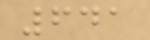641
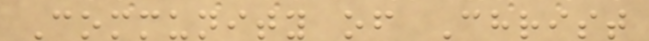Community of Christ
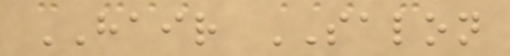HAIR SALON
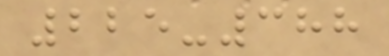225-388
